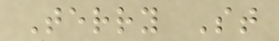Terry St
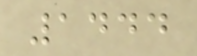1444
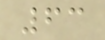63
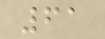61
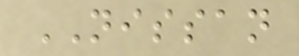NISSAN
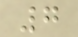7
